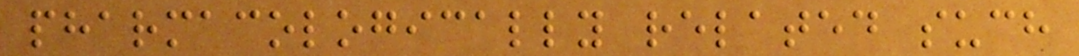pharmacologically related such
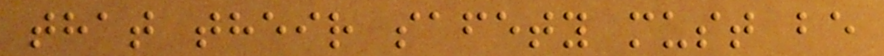that their safety must be
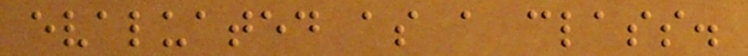evaluated as a class.
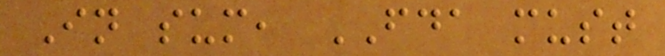In sum, FDA must
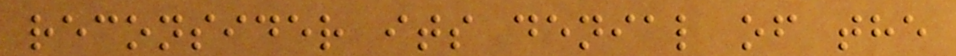reconsider its denial of the
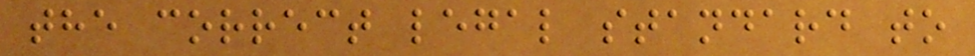the correct legal standard to
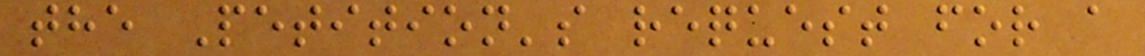the Petition's request for a
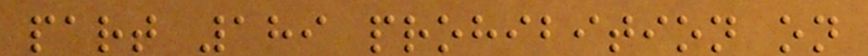part 189 prohibition on
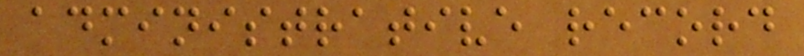administrative record
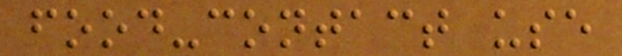food-contact use
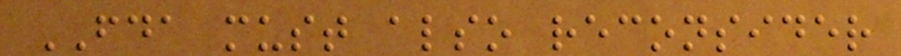FDA must also reconsider
